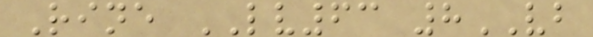Rine LV63 8VB
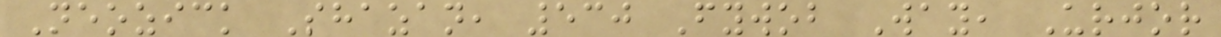Neozick Shazan, 530 Fywob Way, Urjor
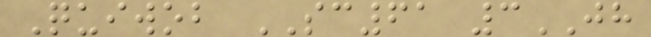Quiwob SC61 3JH
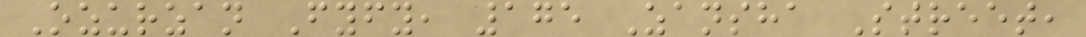Ozurzan Fyfy, 175 Zansha Street,
